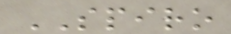SPIRO
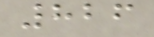826
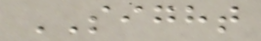SIGHT
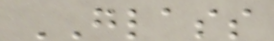GLASS
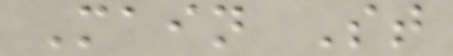Main St
